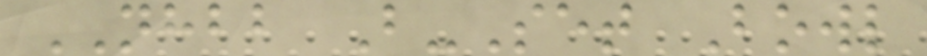NHBB B-Set Bowl
